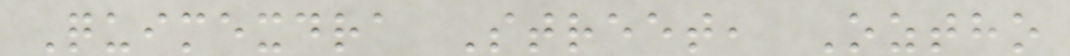Quimexdra Street, Oztho
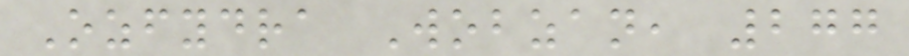Ozfydra Wobzan, 277
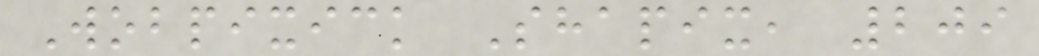Wobpixick Shapix, 209
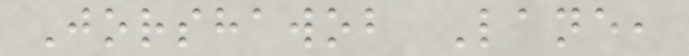Jorshawob Lane,
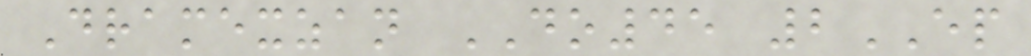Dramexzan DO45 2EP
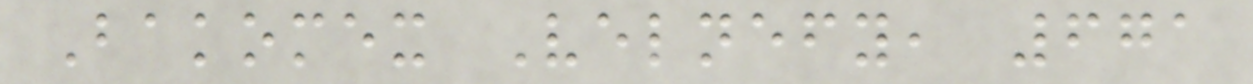Bakomex Velnefy, 671
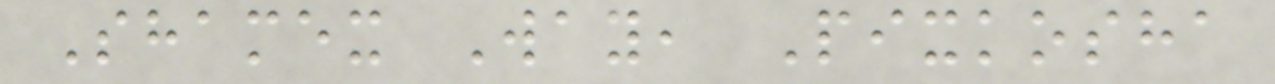Shamex Way, Pixkosha
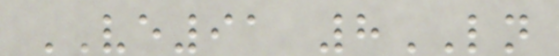VE91 8LN
